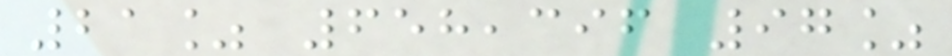21% 658,396 97%
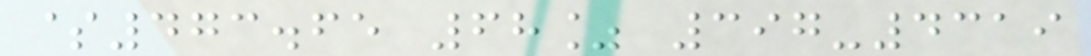$473.65 68% 397-4319
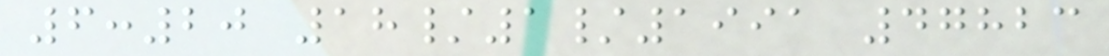6:20 18/1/1991 47823
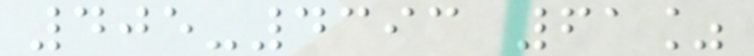405-4393 61%
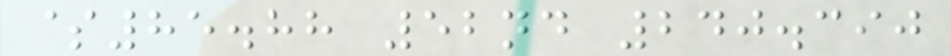$85.88 52nd 240.390
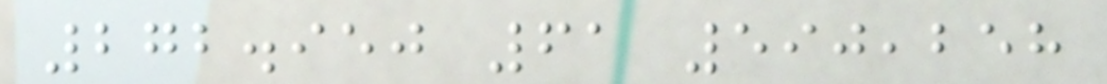272.950 61 590,258
